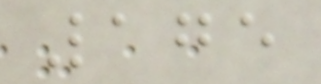175
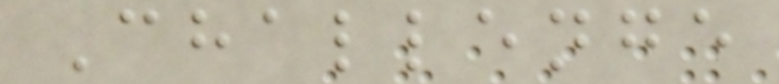Challenge
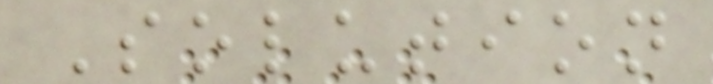Solution
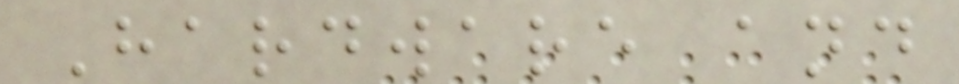Hardware and
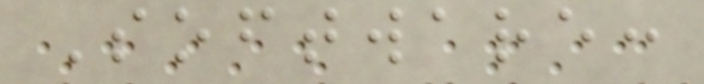Software:
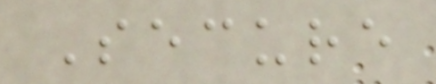Secure
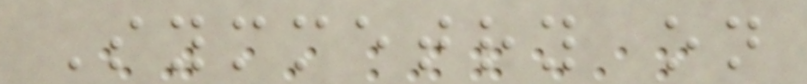Symmetry on
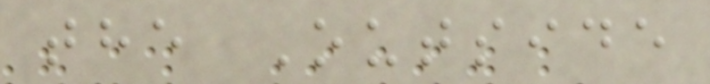the Outside
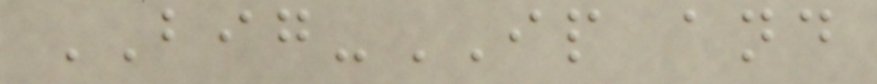BIG-IP and
